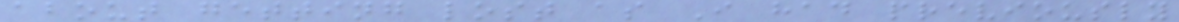about getting lost as I had previously
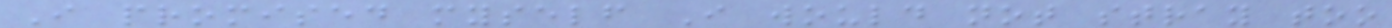I promised myself I would not stray too
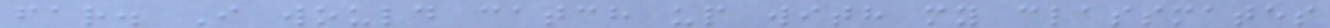far. I would catch up with my classmates
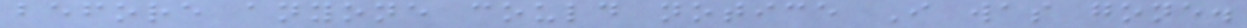before anyone could notice I was gone.
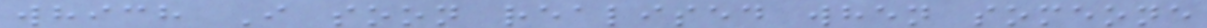which I soon realised when someone
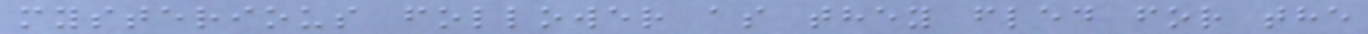mysterious follower as they fled for the
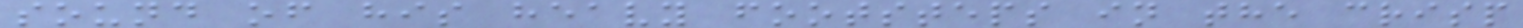sound of his heavy footsteps in the crisp
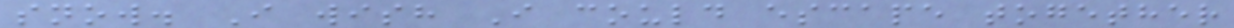snow. I wish I could escape together
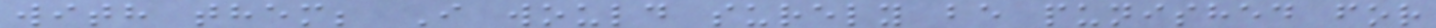with them; I would surely be punished for
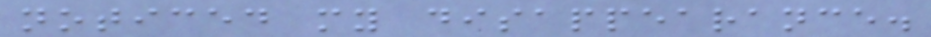noticed my disappearance.
